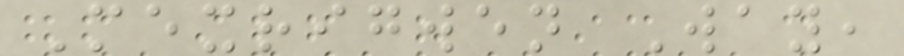Mexrigwen Way,
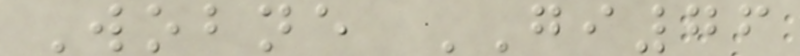Wobne GI76
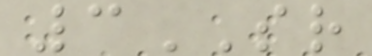3SR
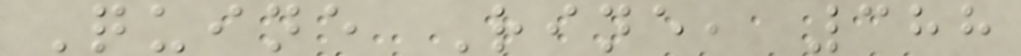Quine Rine, 388
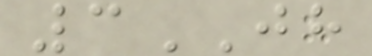3JH
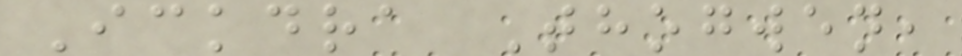Ickdra Thogwen,
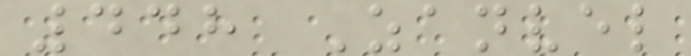448 Zanvel
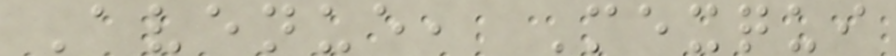Avenue, Mexqui
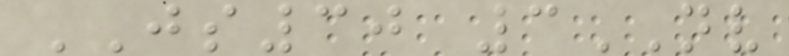JS30 3NV
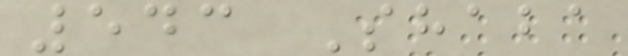543 Shaba
